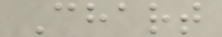Chart
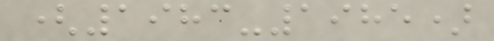(1983-1985)
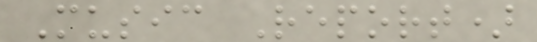Music Report)
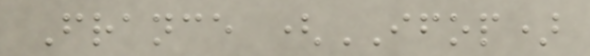France (IFOP)
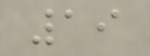19
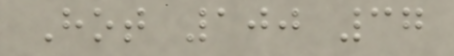Hot 100 37
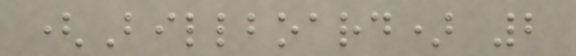(Billboard) 2
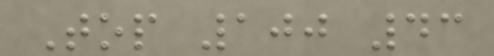Top 100 43
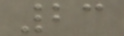23
